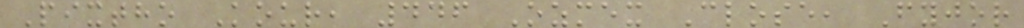Pixtho Kour, 446 Ozmex Close, Fyjor
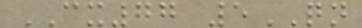CX77 5QN
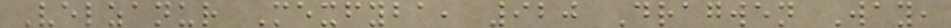Velzanur Mexfyba, 920 Dragwen Way,
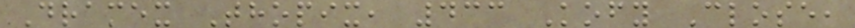Dramex Thopix, 433 Kofy Close,
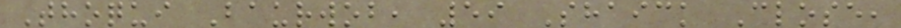Thoqui Baurwob, 59 Shaick Close,
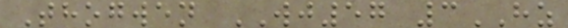Thogwen WJ57 3HZ
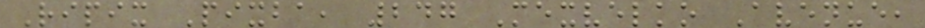Ripix Pixba, 247 Mexvelko Avenue,
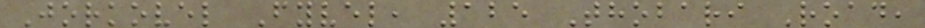Jorkovel Fyvel, 125 Thobari Road,
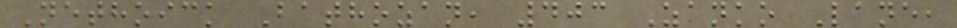Nethoick Bathozan, 403 Zanko Lane,
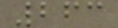263
